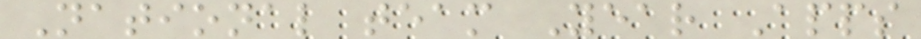National team Year Apps
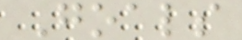Goals
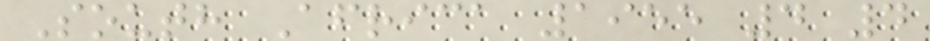South Africa 1955 4 4
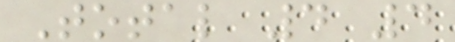Total 4 4
